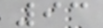93
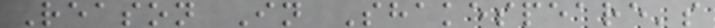Reason In Shakespeare's
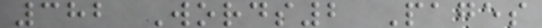382 Words2 Pages
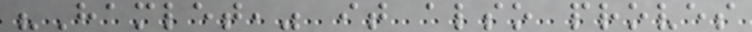"Hamlet," it also proves
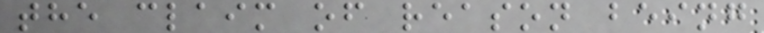the claim of reason being
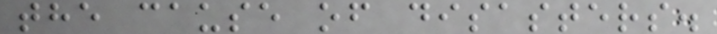the cause of disasters.
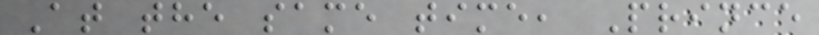At the same time, Prince
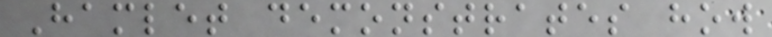Hamlet demonstrates how
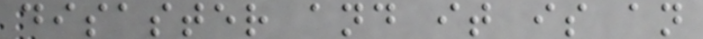disaster and it is an
